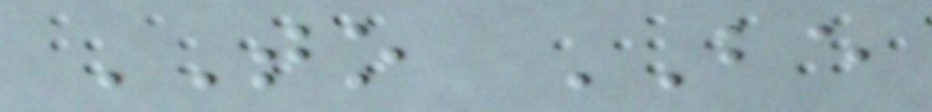TO BE
